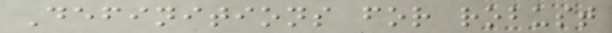Definitions for robust
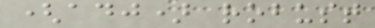(adj) robust
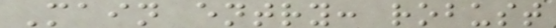Main entry: robust
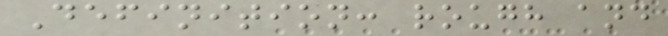Definition: rough and
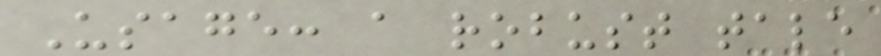Usage: a robust tale
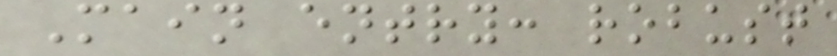Main entry: robust
